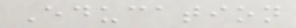Education
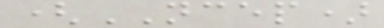(NCEP)
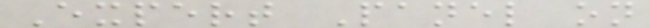Expert Panel on
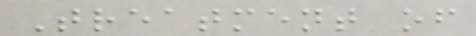Treatment of
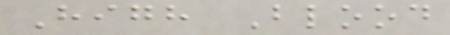High Blood
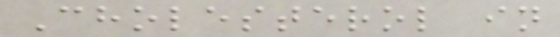Cholesterol in
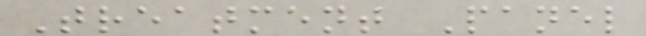Treatment Panel
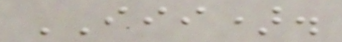III).
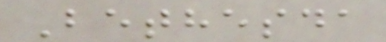Bethesda
